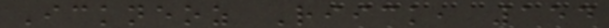Ickneoz Riick, 154
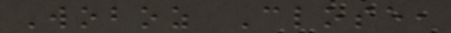Woboz Close,
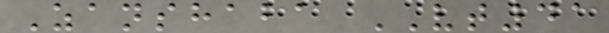Zanshaba VT41
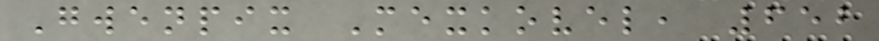Gwenpix Mexkovel, 652
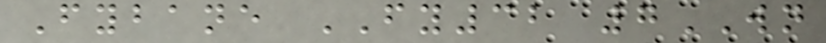Fybane FY32 7WN
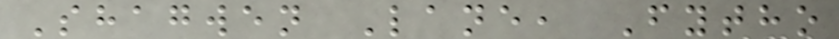Shagwen Lane, Fytho
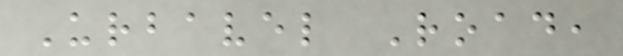Urbavel Road,
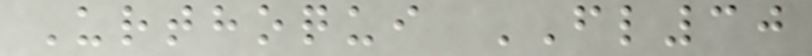Urthoqui FL30
